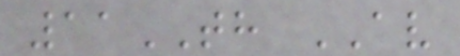11TH AV
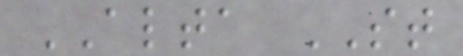ALTA ST
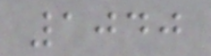1040
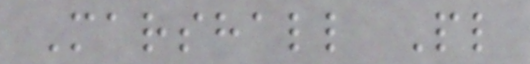Marshall Pl
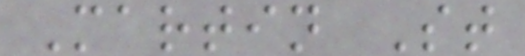Martin St
